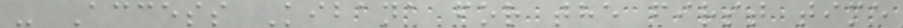- Access Kibana for the first time
